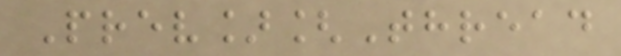Prev][Thread
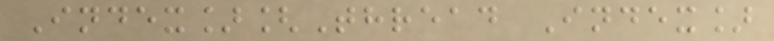Index][Thread Index]
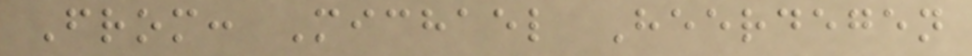From: Michael Heerdegen
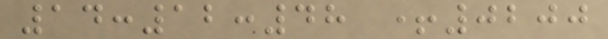14:12:48 +0200
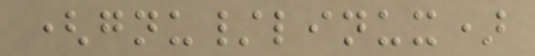(gnu/linux)
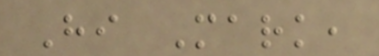Hi Mark,
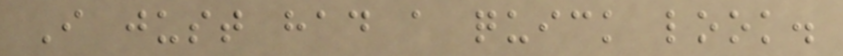I just had a quick look.
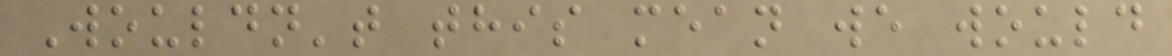Wouldn't this mean we would
